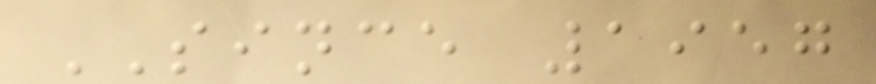SINCE 1957
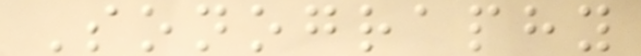Sonography
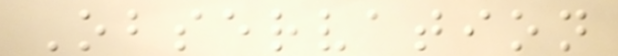Observation
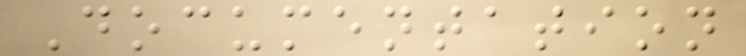Documentation
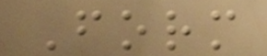Form
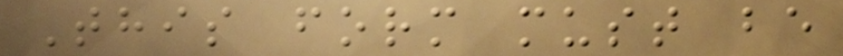This form must be
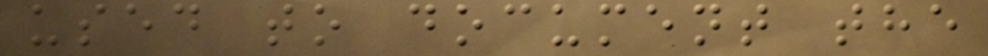used to document the
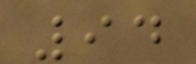94
